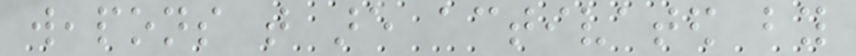weapons that are activated by
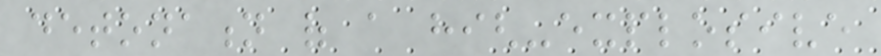detonation of a high-explosive
